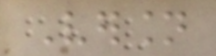Version
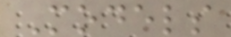Models
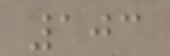103
